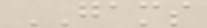GAMS
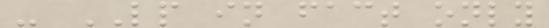- LP in fact only
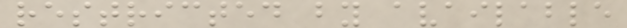restricted by available
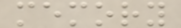memory
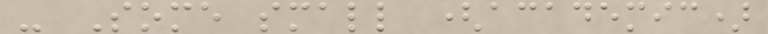- Some small (academic)
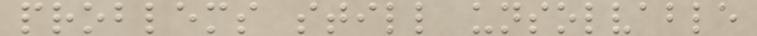problems still unsolvable
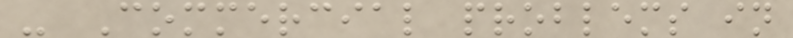- Commercial problems in
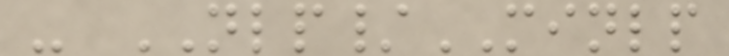- NLP/MINLP
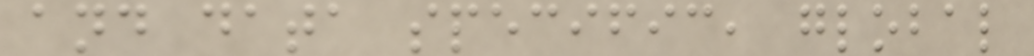and data specific, global
